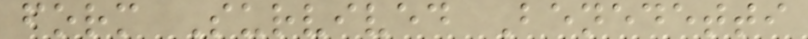form Survived Benedetti
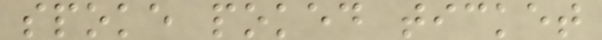spoke poked ticket
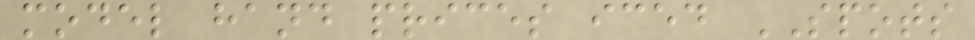model hand prices iced SPOTS
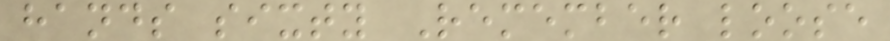hands sixty Remember loose
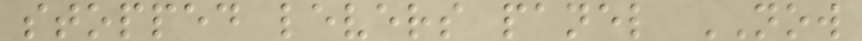stopped levers panel NOW
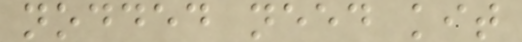nodded need kit
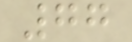77
